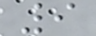9
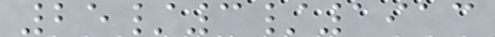25/3/1913
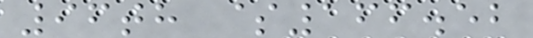96th $166.52
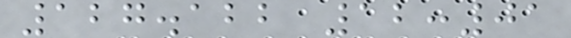127.122 12:01
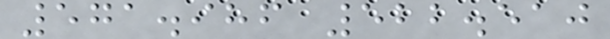571.986 522.510
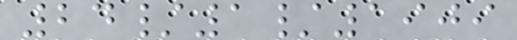24/1/1909
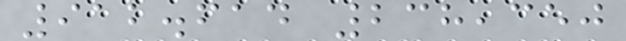912.614 238,350
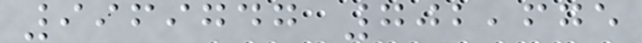9969747 702,675
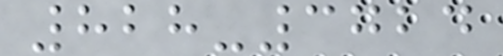828-3724
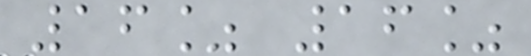16% 16%
